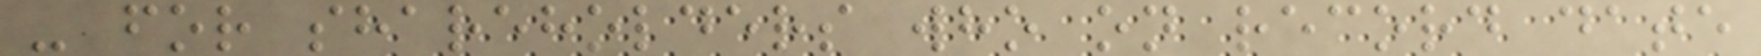- for shareholders who on record date
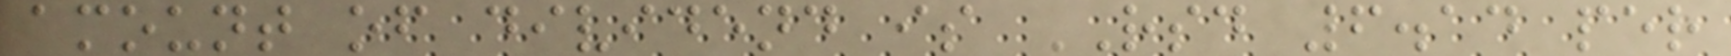amount of dividend is RSD 6.14 per
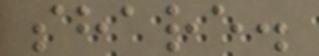share.
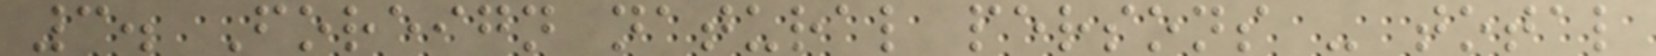3. Foreign natural persons - total
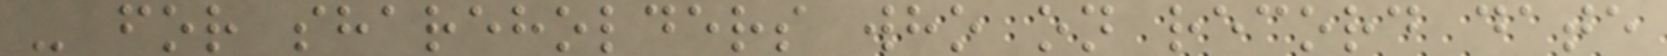- for shareholders who on record date
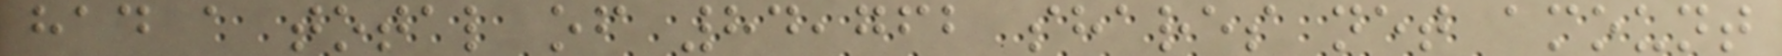had a total of 84,762 shares net amount
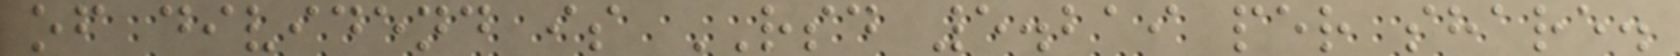of dividend is RSD 5.219 per share.
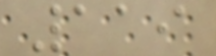119
